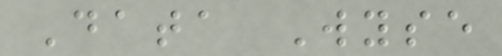Data Wyse
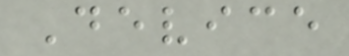Device
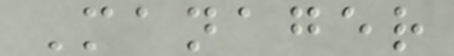Manager
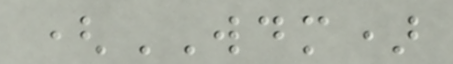(WDM)
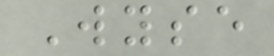Wyse
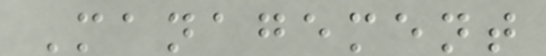Management
